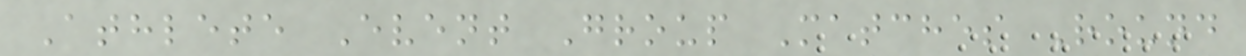Athlete Event Group Matches Round
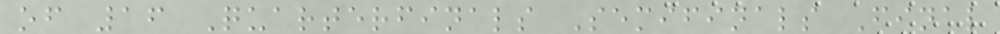of 16 Quarterfinals Semifinals Final
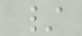/
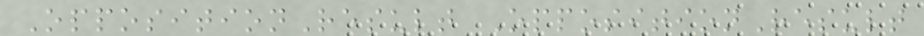OppositionResult OppositionResult
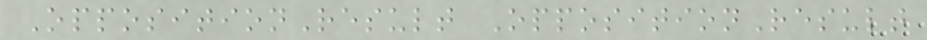OppositionResult OppositionResult
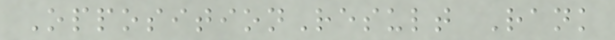OppositionResult Rank
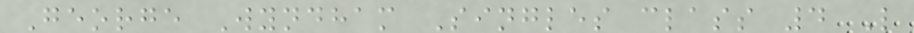George Wyndham Singles class 4 L
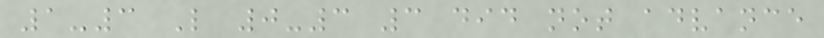1-3 L 0-3 3 did not advance
